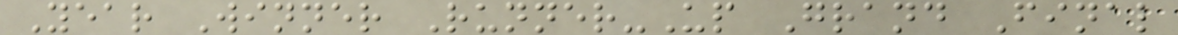Year Winner Runner-Up Grand Final
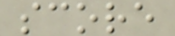score
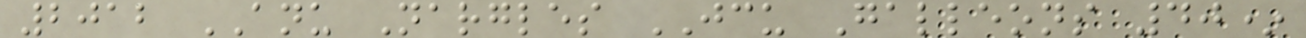2012 ANU Nargles JCU Galleons 40*
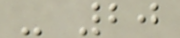- 20
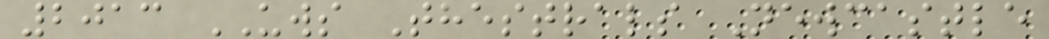2013 UWS Thestrals Newcastle
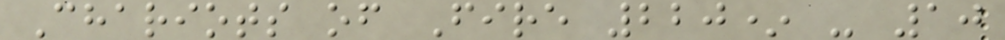Chariots of Fire 220* - 10
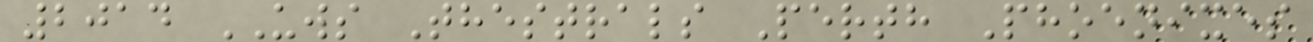2014 UWS Thestrals Perth Phoenixes
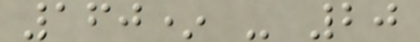160* - 20
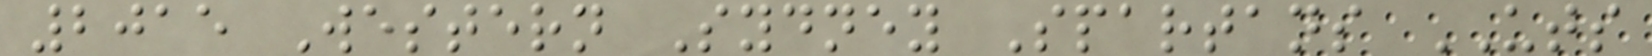2015 Western Sydney Spartans UTS
